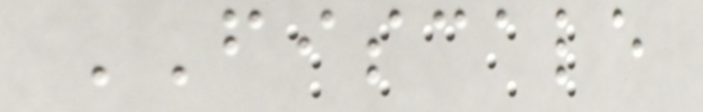FISCALE
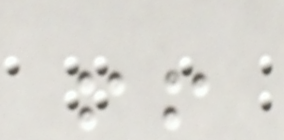!!
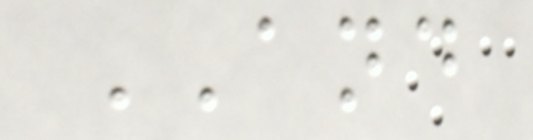AND
